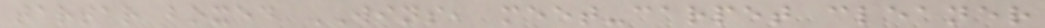tartar boxed WINS, meet-carpet cleaner
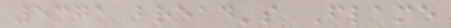5371 bread's Flame
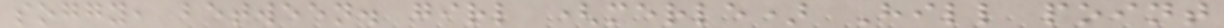soggy, between. girl (merle) Hill point
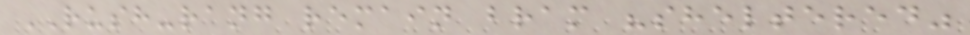RUSH-rang remain bram "sheltered"
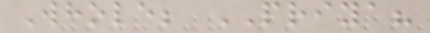Whole; PRIYA?
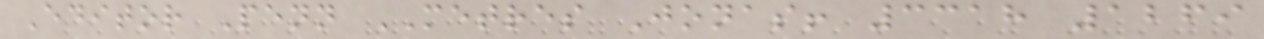Editor Penn METRES Jonas! 3318 1269
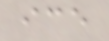ice
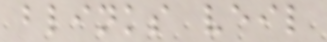blinks veil
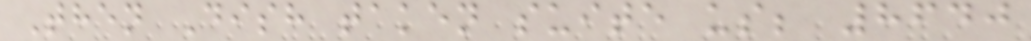Then Dish taken suite us; 8640
